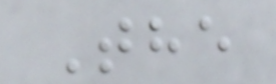The
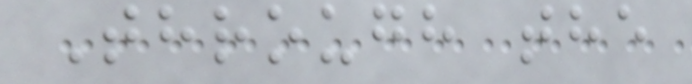Through the
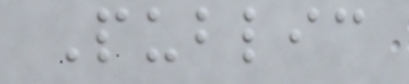Public
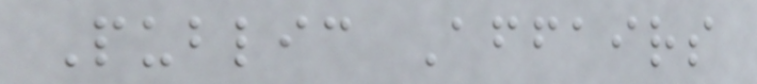Public Affairs
